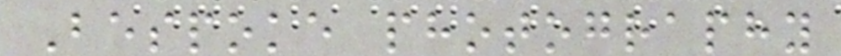Bespoke photography
